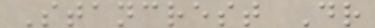Stancrest Dr
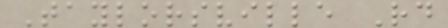Taylorsville Rd
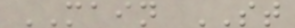MAIN ST
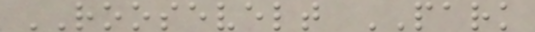ROOSEVELT PARK
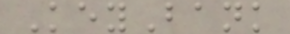KeyBank
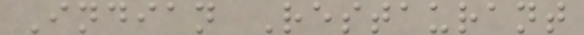Indian Restaurant
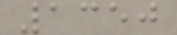1350
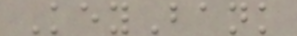KeyBank
